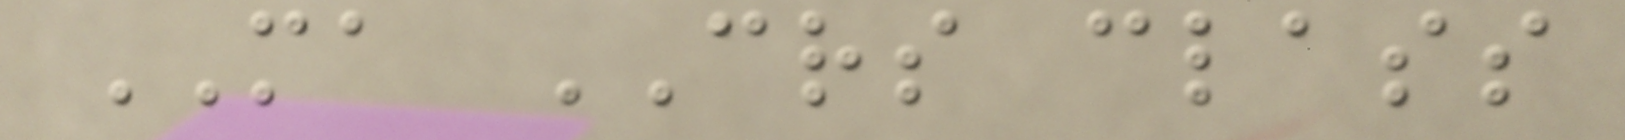MA CRS class
